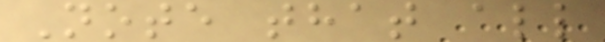Note that all
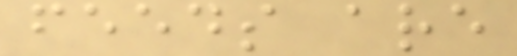feeds are
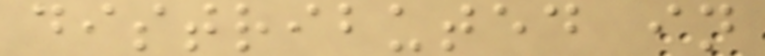distributed in
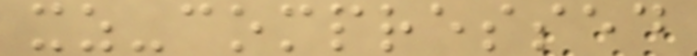xz-compressed
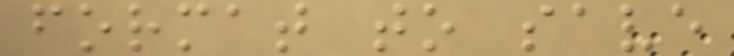format to save
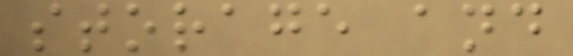storage and
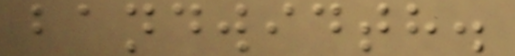bandwidth.
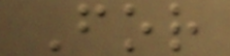For
